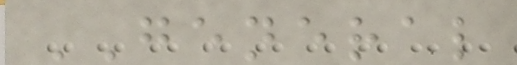GENERAL
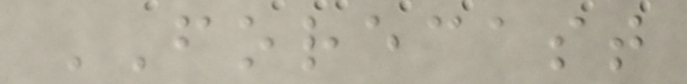FORECAST
